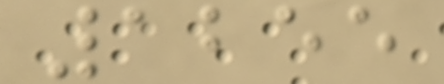1255
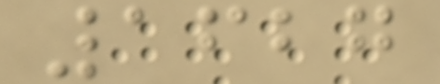1627
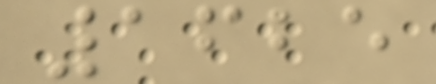1625
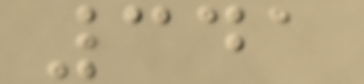341
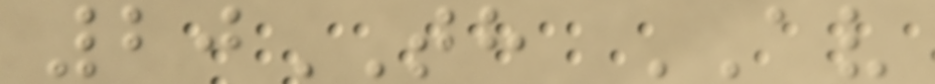20TH AV
